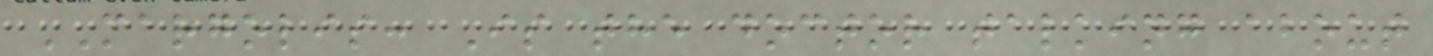MARGOLIS: Is the doctor talking about
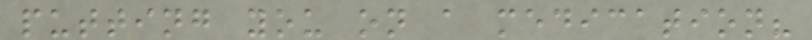putting you on a medication?
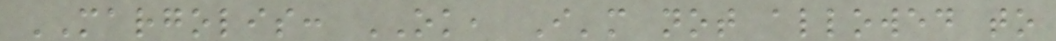MARGOLIS: OK, I'm not allowed to
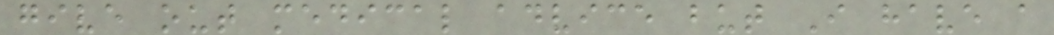give out medical advice but I have a
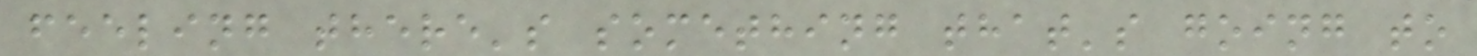feeling there's something that's going to
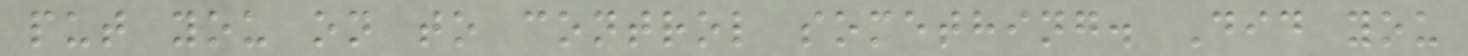put you on to control something. Did you
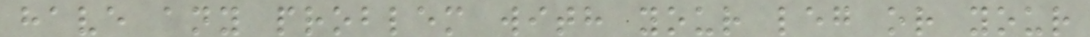have any problem with your leg or your
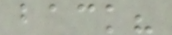back?
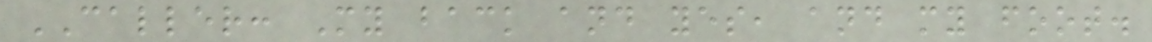CALLER: My back and yes, and my foot.
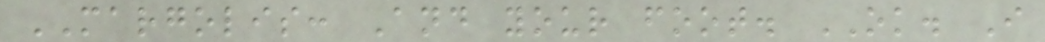MARGOLIS: And your foot. OK. I
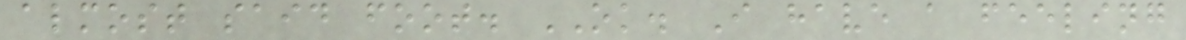almost said foot. OK. I have a feeling
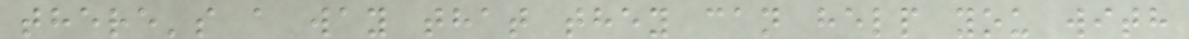there's a way that they can help you with
